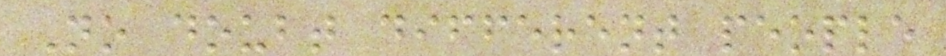No doubt different people
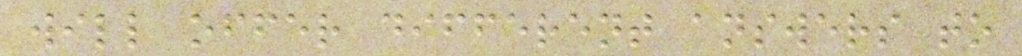will offer different answers to
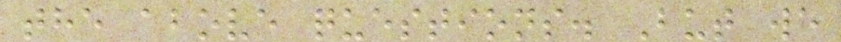the above questions. But we
